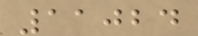11024
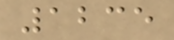1235
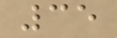35
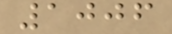1006
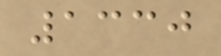1330
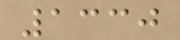1330
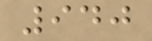940
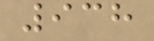938
